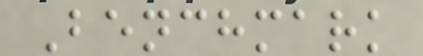Benchmark
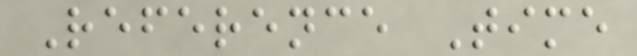Reference Time
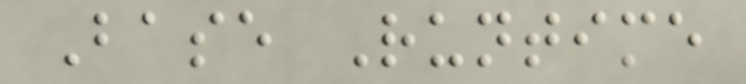Base Runtime
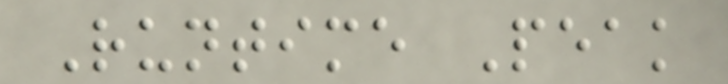Runtime Peak
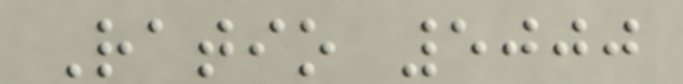Ratio 5000
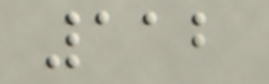112
